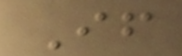If
